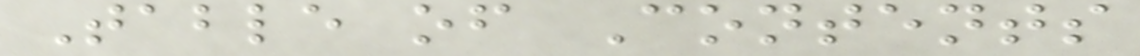Table of Contents
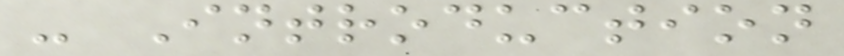- Introduction
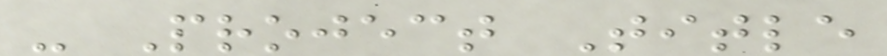- Project Title
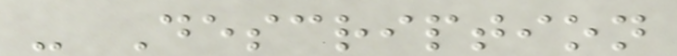- Description
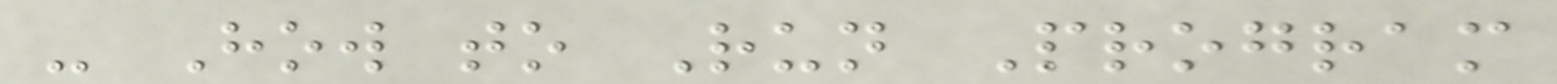- How to Run Program
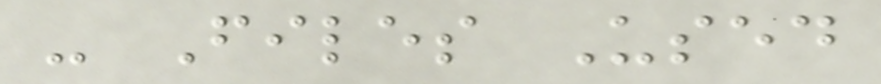- Files Used
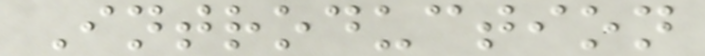Introduction
